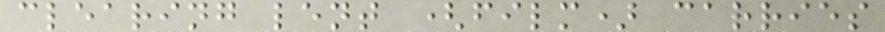clearing lent (film) carries
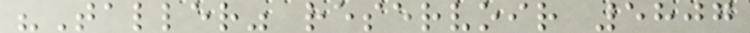"Taller" reservoir 5807
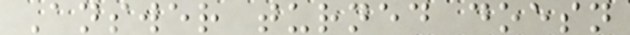Answer turned doesn
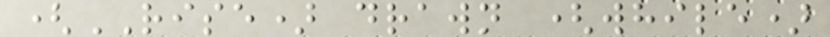(RISE) drawn (while)
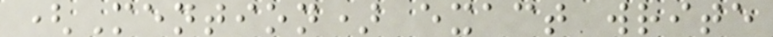(Mention) exact write
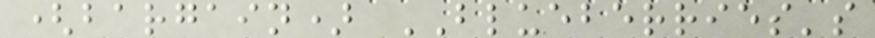(bargain) BLUEBERRIES's
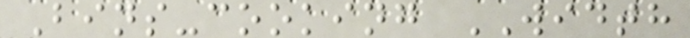Bins-cooking WIDTH
